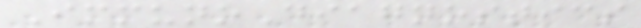ImmunoDiagnostics
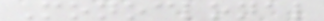Monoclonal
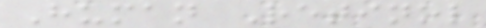Human Retinol
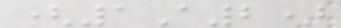(1A2)
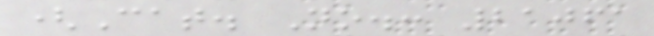(Cat. No.: 21061
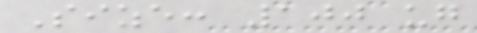Size: 100 ug
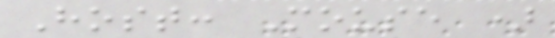Host: Mouse )
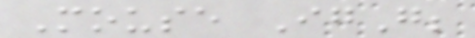Mouse IgG;
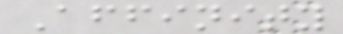Affinity
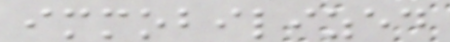immobilized
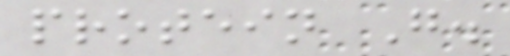protein G.
